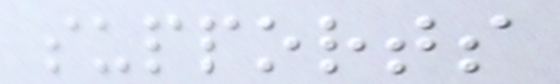supports
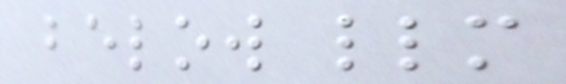below llm
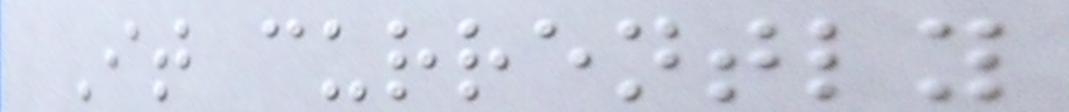It currently
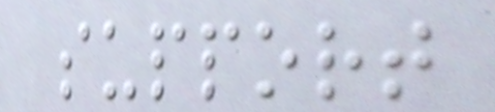support
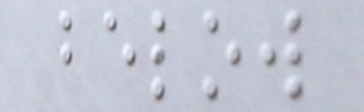below
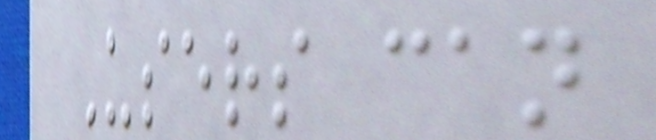Users can
